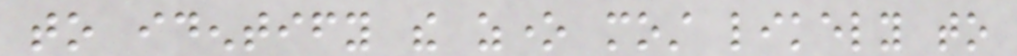to identify the zone most likely to
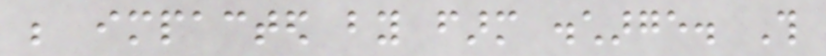be impacted by farm discharge. This
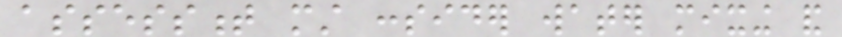assessment must consider water mixing and
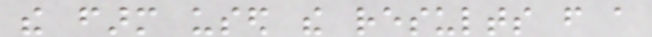the farm used the results from a
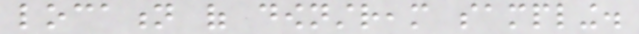location of downstream sampling.
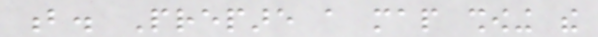b. Prepare a map showing the
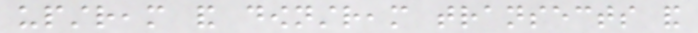upstream and downstream transects and
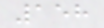158
